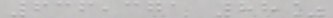636,371 88%
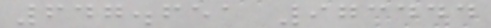647.651 973444
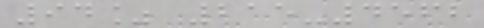94% 215-4562
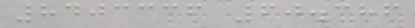8403336 60.386
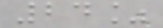24%
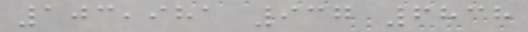103,981 937 6838
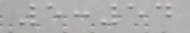5:54
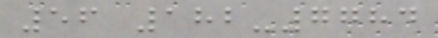56 182-7784
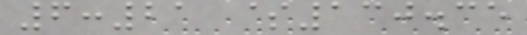6:21 $130.35
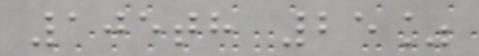105th 25%
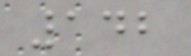142
